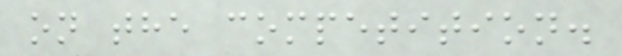on the competition.
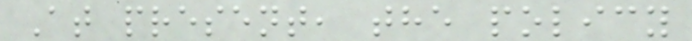At present, the policy
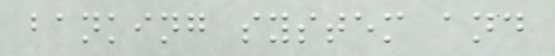banking system and
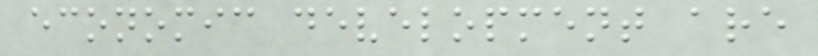economic development are
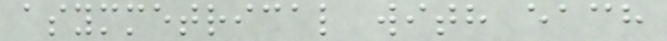asymmetrical with each
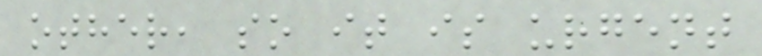other, so it is urgent
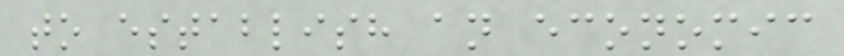to establish an economic
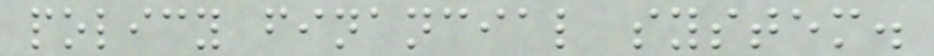policy financial system.
